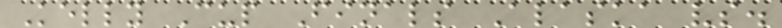Kelly Cup Finals Alaska vs.
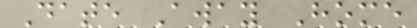Date Away Home
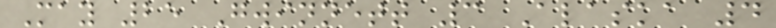May 25 Gwinnett 3 Alaska 4
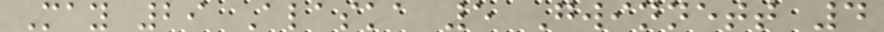May 29 Alaska 5 Gwinnett 4
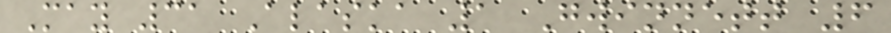May 31 Alaska 1 Gwinnett 6
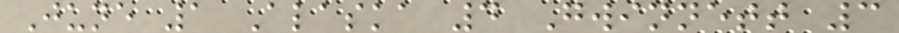June 1 Alaska 4 Gwinnett 3
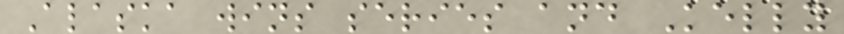Alaska wins series and Kelly
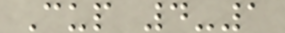Cup 4-1
